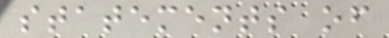statements of
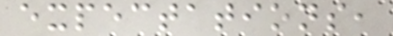expectations,
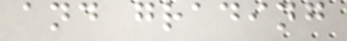and grading
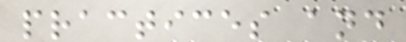practices and
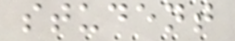student
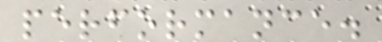performance.
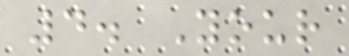4. Your
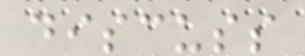discuss
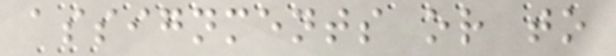assignments or to
